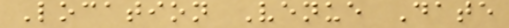Location Venue Date
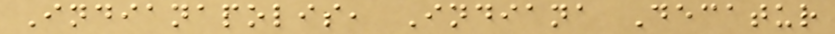Indianapolis, Indiana Decatur
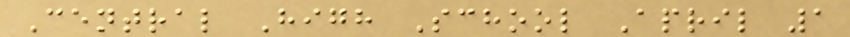Central High School April 1
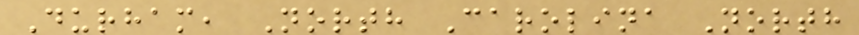Durham, North Carolina North
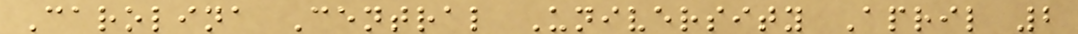Carolina Central University April 2
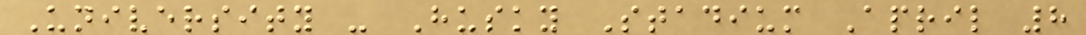University - Husky Stadium April 8
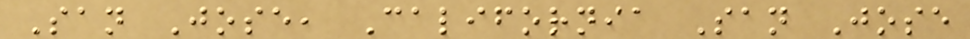San Jose, California San Jose
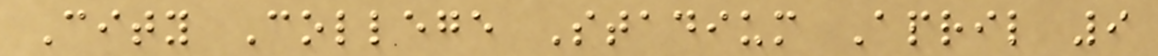City College Stadium April 9
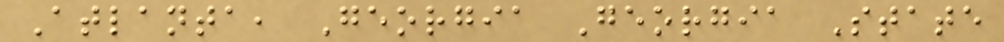Atlanta, Georgia Georgia State
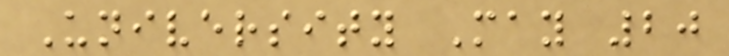University May 20
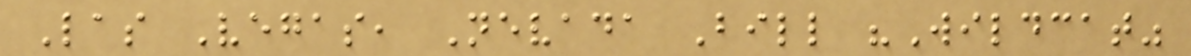Las Vegas, Nevada Bill "Wildcat"
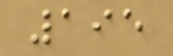195
